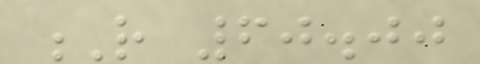R 60.00
